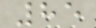85
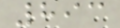893
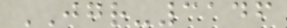JGR-3146
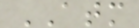ATM
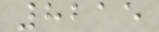8215
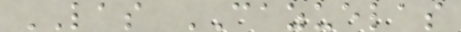LAS CAZUELAS
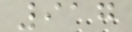917
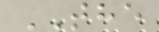THE
